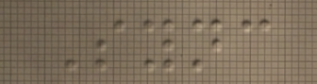Sync
